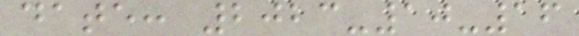date: 2023-10-16
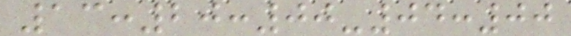13:20:00-04:00
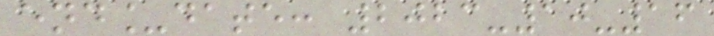end_date: 2023-10-16
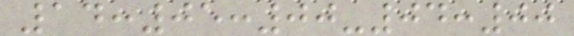14:05:00-04:00
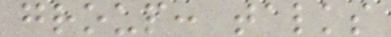group: talks
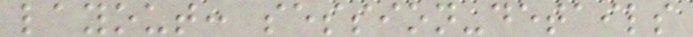layout: session-details
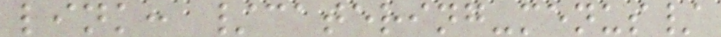link: /catering-menus/
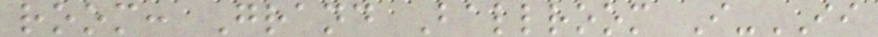room: Grand Ballroom I-II
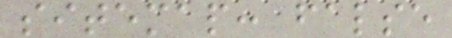sitemap: false
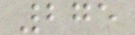275
